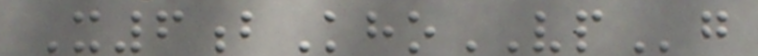X6bKhoVPg
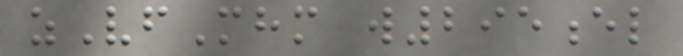zVfMhm w295el
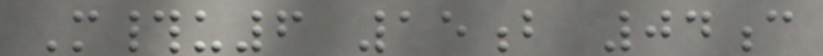M#u6 15b 04c
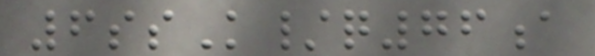6ssK/q76a
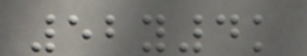52y4k
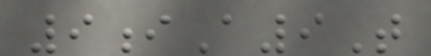9iA9T
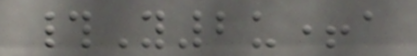#Y2u+a
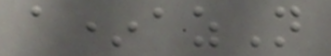a*azN
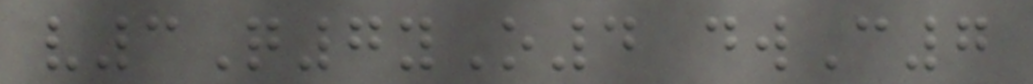v3Q7yO4 dwC7
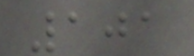101
